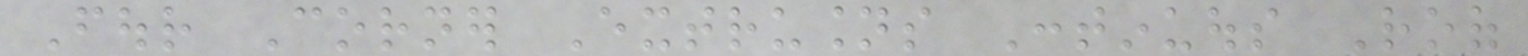Four Corner Extrusions Continuous Roof
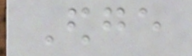Edge
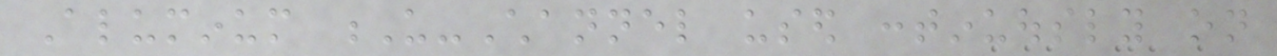Aluminum U-Channel used continuously on
